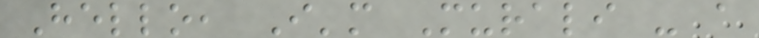Hello, I'm Murali - a
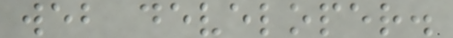web developer.
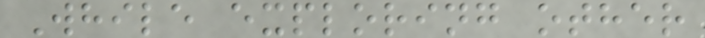While exploring other
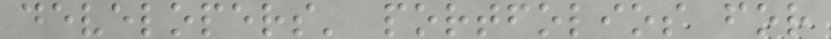developers' portfolios for
